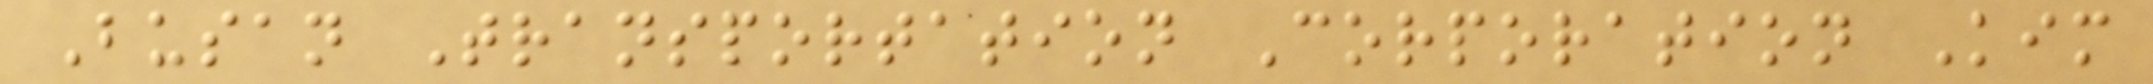Busan Transportation Corporation Kim
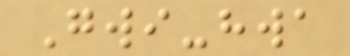Gwi-hwa
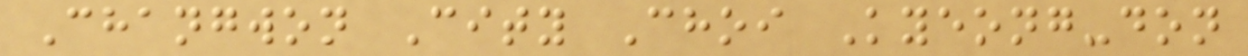Changwon City Choi Kyeong-don
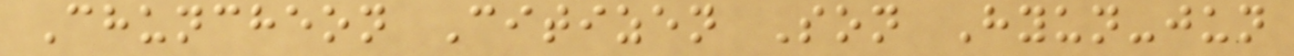Chuncheon Citizen Son Hyun-jun
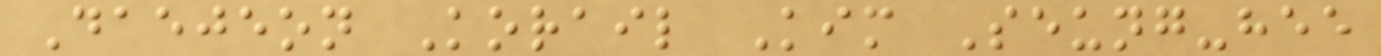Daejeon Korail Kim Seung-hee
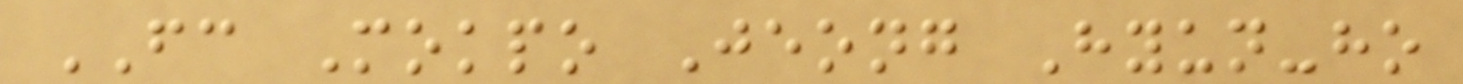FC Mokpo Jeong Hyun-ho
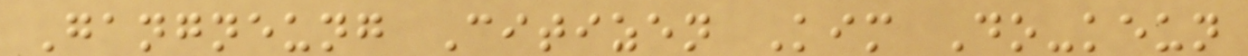Gangneung Citizen Kim Do-keun
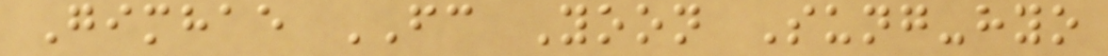Gimhae FC Yoon Sung-hyo
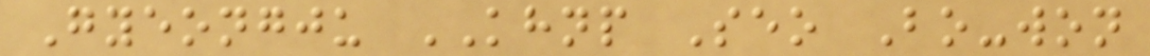Gyeongju KHNP Seo Bo-won
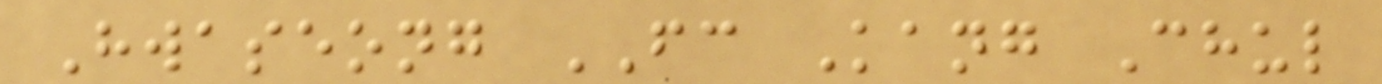Hwaseong FC Kang Chul
